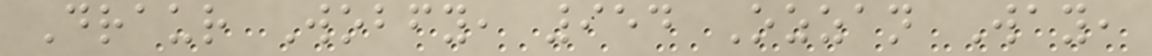Draur Wobfy, 954 Ozzan Way,
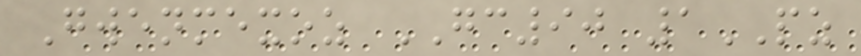Gwenmexoz GC90 1PZ
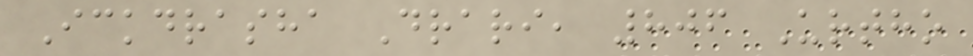Ickdrasha Drari, 806 Urtho
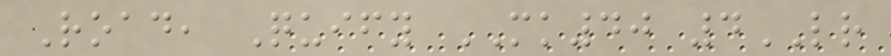Road, Quify MK40 4LR
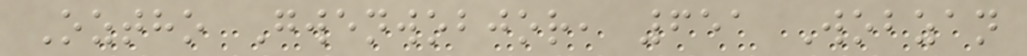Oztho Gwenwobjor, 651 Wobzan
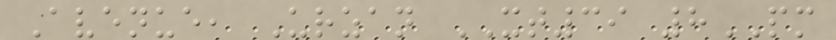Avenue, Urzan XT39 8PM
